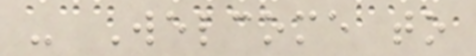- Welcome to
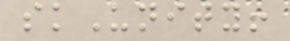skUnity!
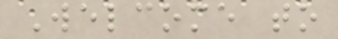Welcome to
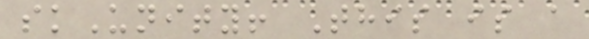skUnity! This is a
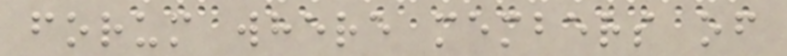forum where members of
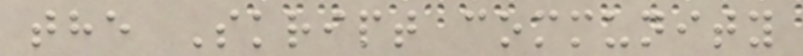the Skript community
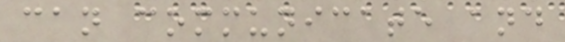can communicate and
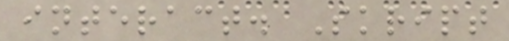interact. Skript
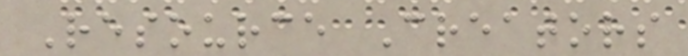Resource Creators
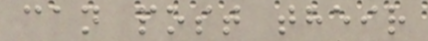can post their
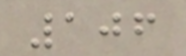106
